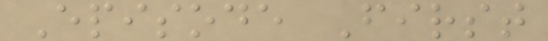Episode First
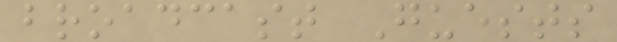broadcast Guests
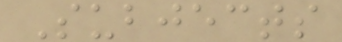Subjects
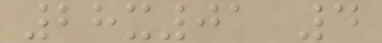28x01 4
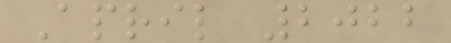April 2022
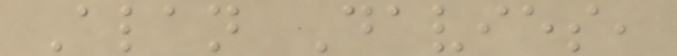Alan Davies,
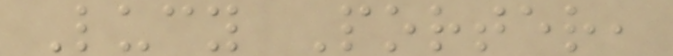Lucy Porter,
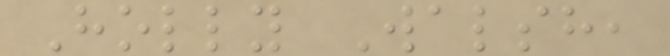Holly Walsh,
